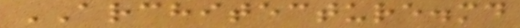ARCHITECTURE.md
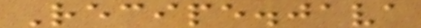Recipe.java
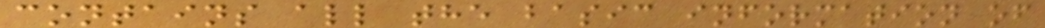contains all the basic information of
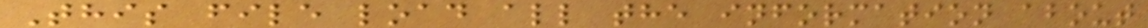This file load all the information about
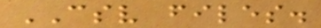CSV files.
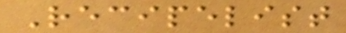Recipelist
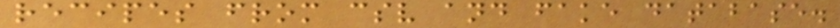recipes from csv and fake database.
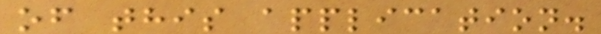of this application.
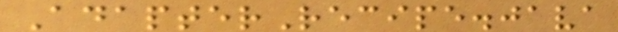AdapterRecipe.java
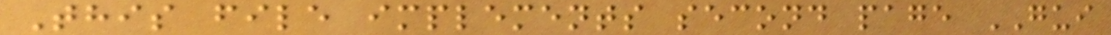This file implements second page GUI
